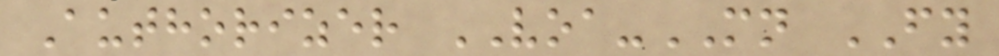Authorizer VOA-MN FY
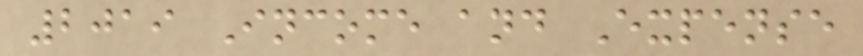2019 Income and Expense
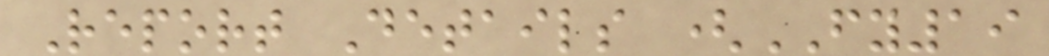Report Details (FY19
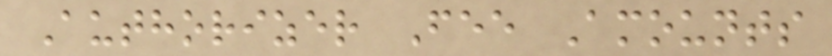Authorizer Fee Amounts
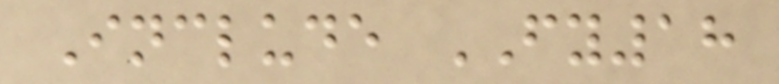Include FY18
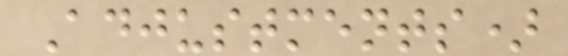Adjustments)
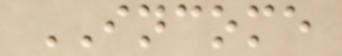INCOME
